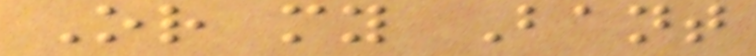Or my Bant
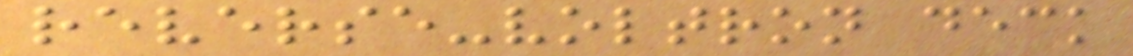reverse-voltron deck
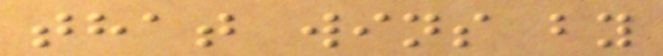that wins by
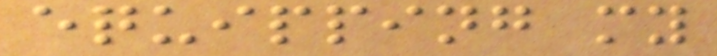equipping my
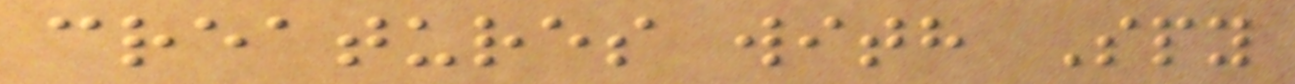creatures with Spy
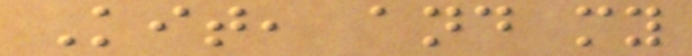Kit, and my
